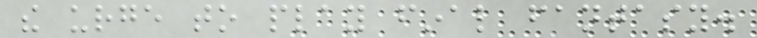the urge to play final fantasy.
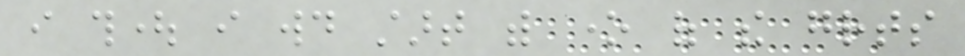i thought i would start with one of the greats
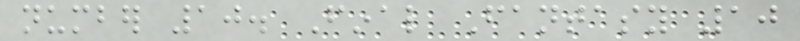number 10. Final Fantasy 10
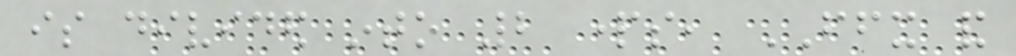is divided into 2 parts, FFX and
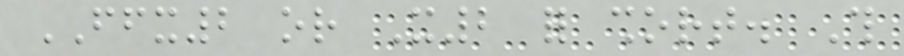FFX2 or X2 for short. This
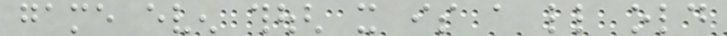game even though it is a little old
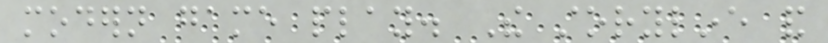modern game play. The storyline and
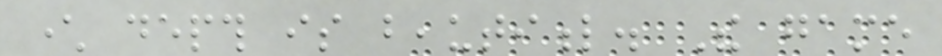character depth is beautiful. The game
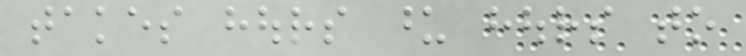takes hours upon hours to
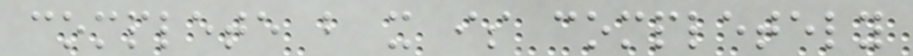complete but it is completely
